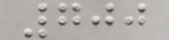700
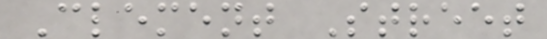Clement Street
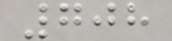708
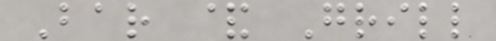Bar & Grill
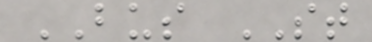BUS ST
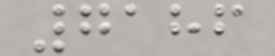7186
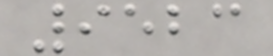9523
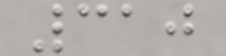310
